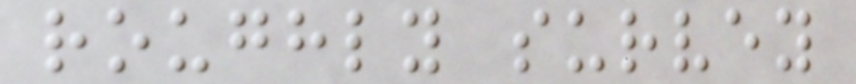roughly survey
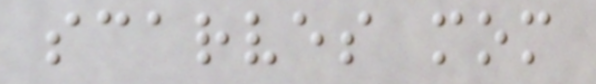scarves mom
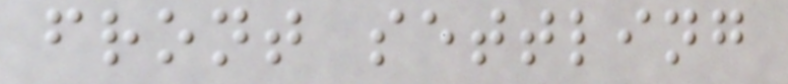front settling
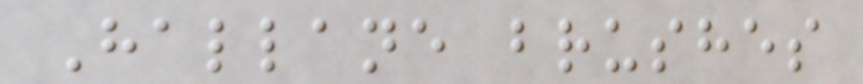Hallane brushes
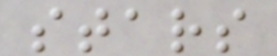stars
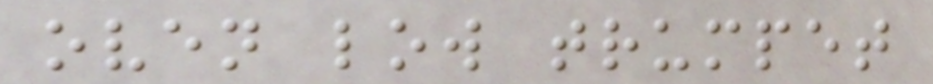oven low trumpet
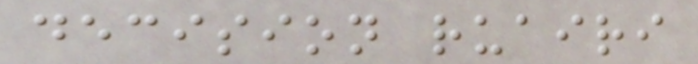decision ruairi
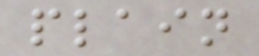plain
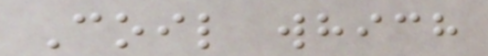Coil which
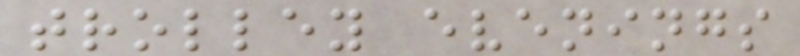trolley evenings
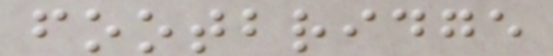footbridge
